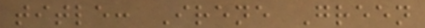title: Irene Green
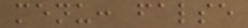menu: false
